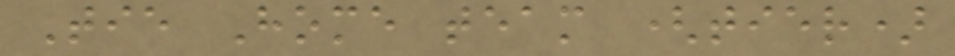Tie Home team (tier)
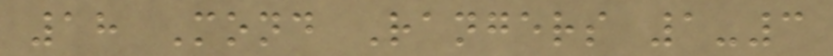18 Mond Rangers 1-3
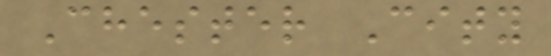Chester City
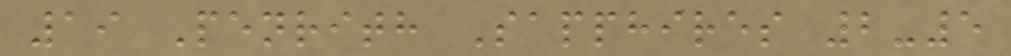19 Penrith Sapphires 2-5
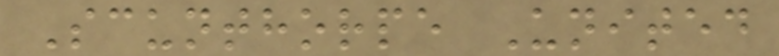Scunthorpe United
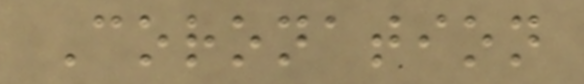Coronation
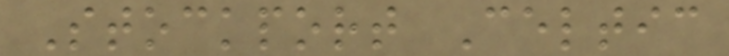Stockport Celtic
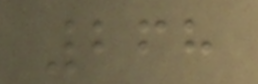268
